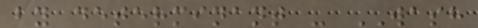by determinant - WASH
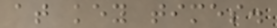at key times.
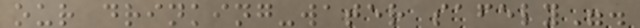our drinking-water safely".
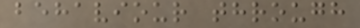behaviour through
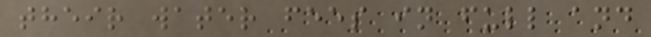their water fees in full and
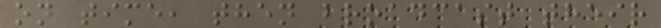on time, then broadcast their
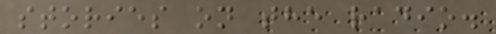stories on the radio.
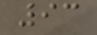93
